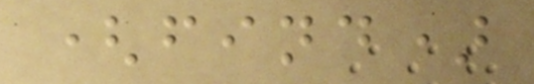(find)
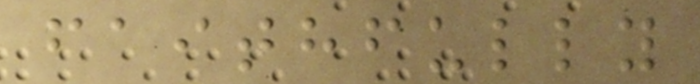faithfully
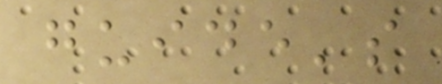guide's
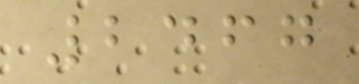2467
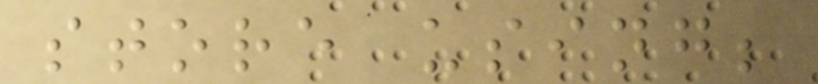store using;
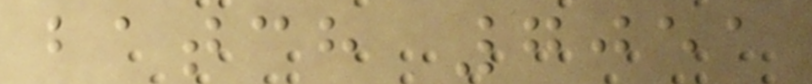batch 7051
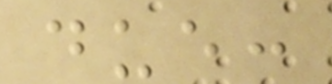due:
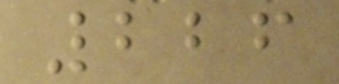226
